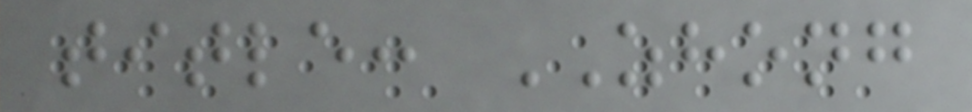title: ZHONG
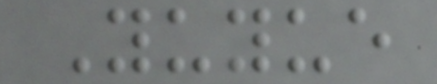Yuyue
